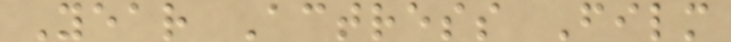Year Actress Film
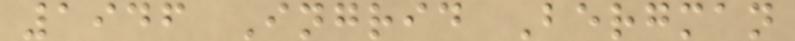1946 Ingrid Bergman
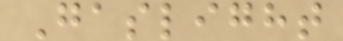Gaslight
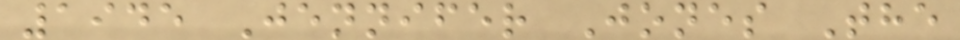1945 Jennifer Jones The
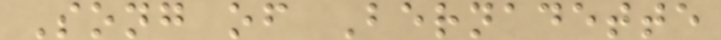Song of Bernadette
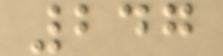247
